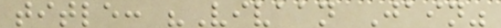title: "Vivaan Jain"
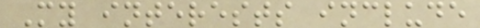My interests include
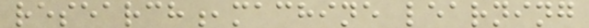research,machine learning
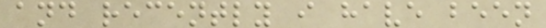and recently i have been
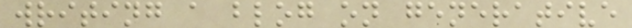writing a blog on generative
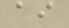ai
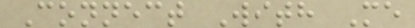Connect With Me
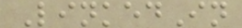LinkedIn
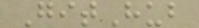GitHub
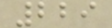229
